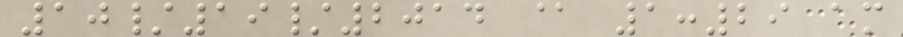10/19/2014 @ 1:29 am
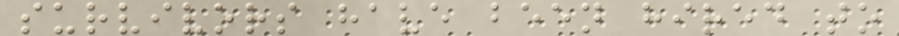survivors have been hired to
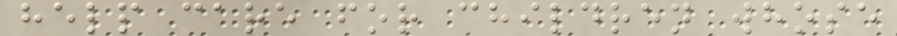help care for children whose
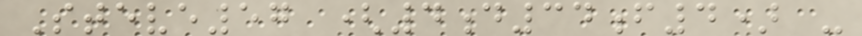Steve57 (4d34f4) -
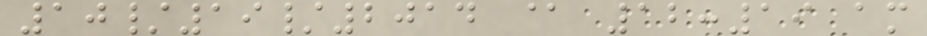10/19/2014 @ 12:19 am
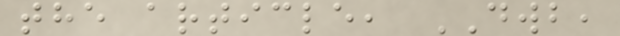the article, DWB,
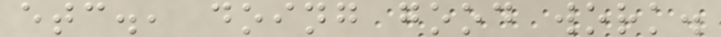etc., doing good work.
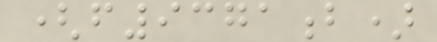(f9371b)
